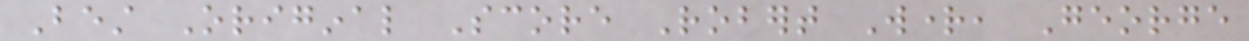Best Original Score Robert Wright, George
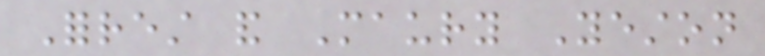Forrest and Maury Yeston
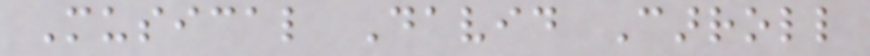Musical David Carroll
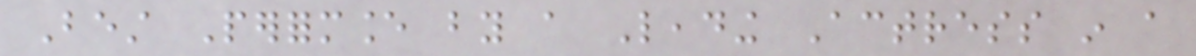Best Performance by a Leading Actress in a
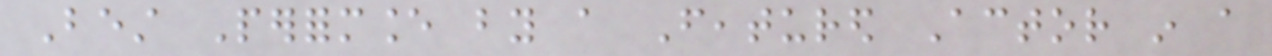Best Performance by a Featured Actor in a
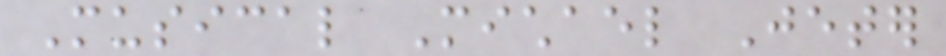Musical Michael Jeter
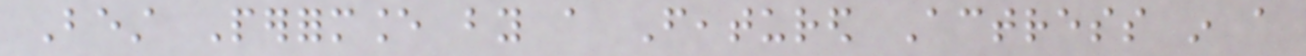Best Performance by a Featured Actress in a
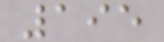195
